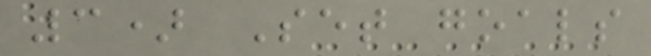3) Set goals
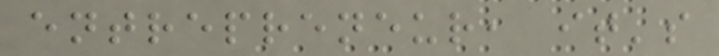entrepreneur, it's
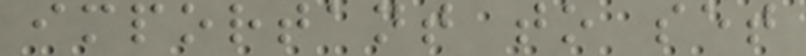important to set
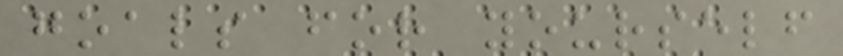goals for yourself
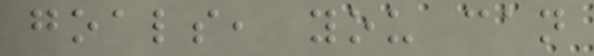goals, you can
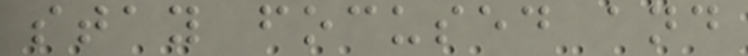stay focused and
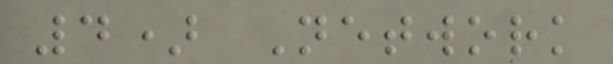4) Network
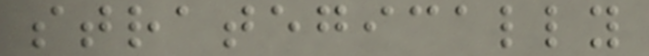strategically
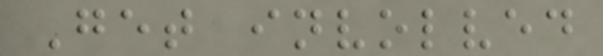Get involved
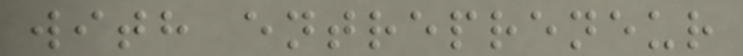with entrepreneur
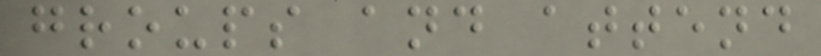groups and attend
